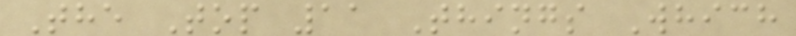The Top 11 Things Which
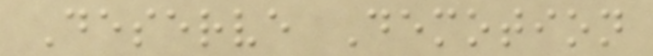Deserve Demotion
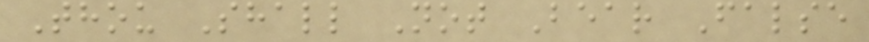Thou Shall Not Bear False
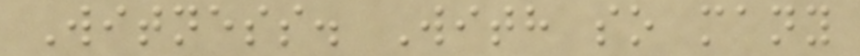Witness. With so many
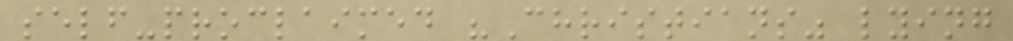self-proclaimed "Christians" lying
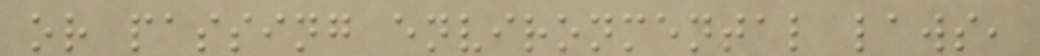or passing environmental laws,
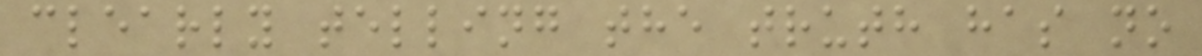clearly telling the truth has no
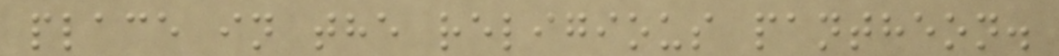place in the religious pantheon.
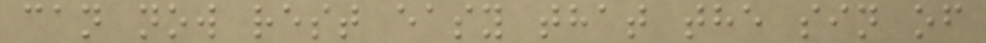can now rest easy that the sin of
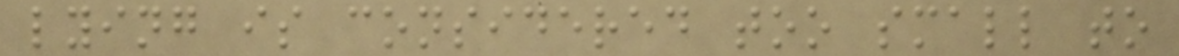lying is considered too small to
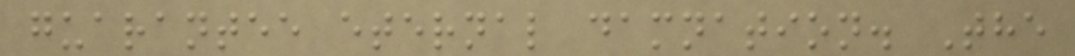guarantee eternal damnation. The
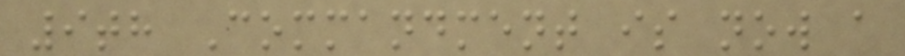9th Commandment is now a
